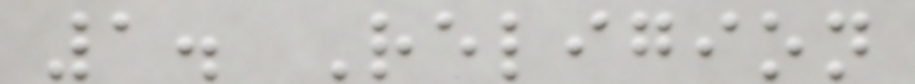1. Religion
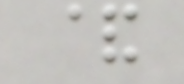&
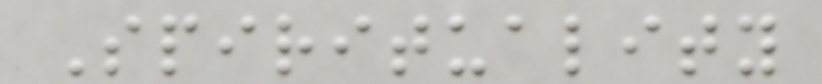Spirituality
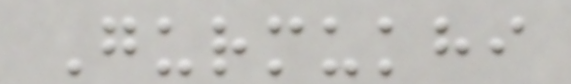Gurmukhi
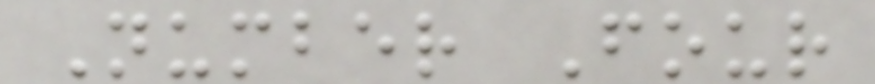Number Four
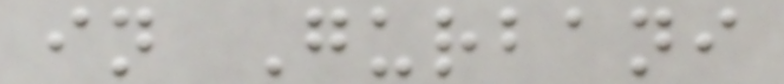in Gurbani
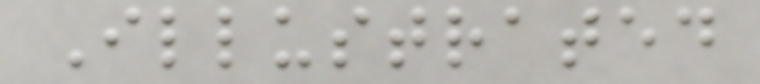Illustrated
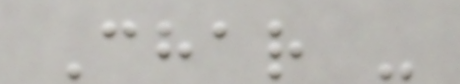Char -
